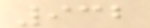932
